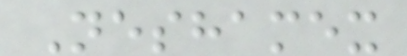Neshamex
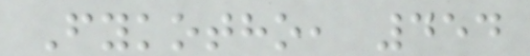Fykotho, 454
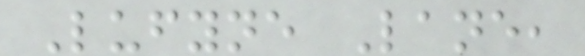Lufyne Lane,
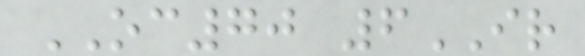OC70 6IR
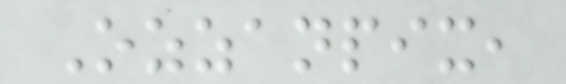Ozzanpix,
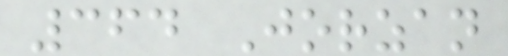364 Jorzan
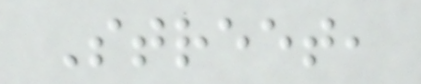Street,
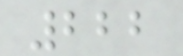222
